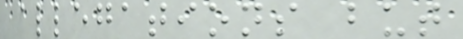allegations but
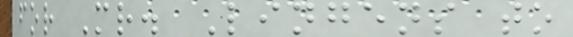for Mr. Lingens to
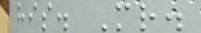his. Mr.
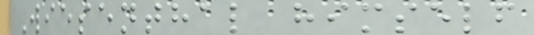Wiesenthal himself
